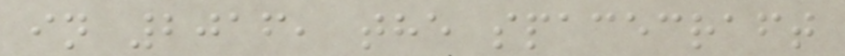in 2016, the spacecraft
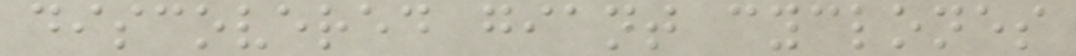discovered giant cyclones
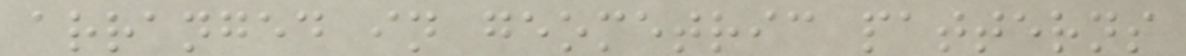arranged in geometric patterns
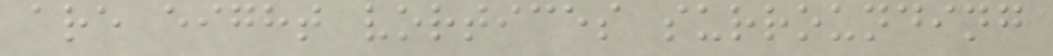are eight vortices surrounding
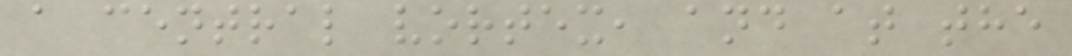a central vortex, and at the
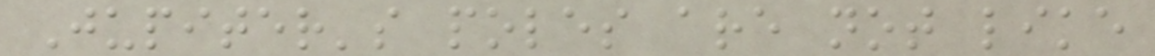Jupiter's poles are not like
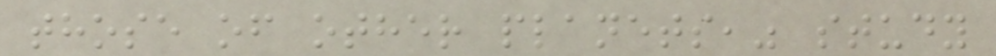those of other planets," study
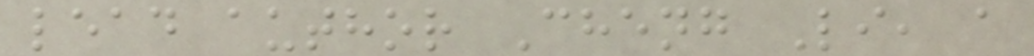lead author Cheng Li, a
